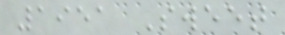1951 Sweet
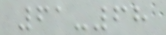61-68
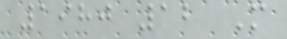1980 12 M
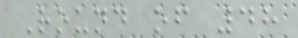Round of 48
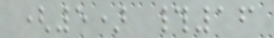(5) #16
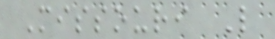Missouri L
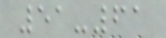51-61
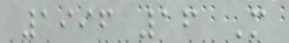1996 16 M
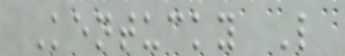Kentucky L
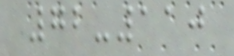72-110
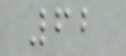62
